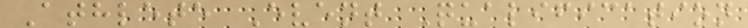Athlete Event Qualification
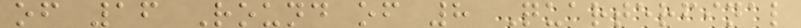of 16 Round of 8 Quarterfinal
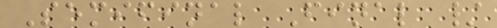Semifinal Final /
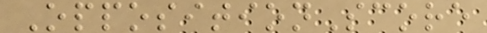OppositionScore
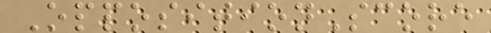OppositionScore
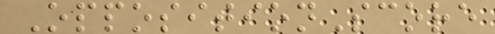OppositionScore
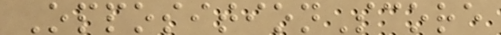OppositionScore
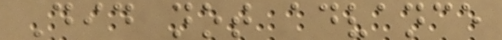Did not advance
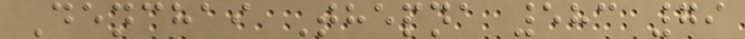Denchai Thepna 583 79
